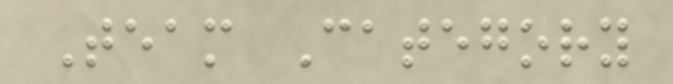Team Category
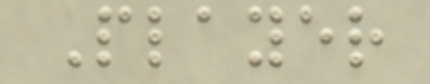Player
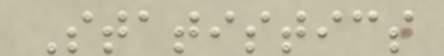Statistics
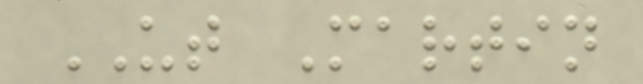UT Martin
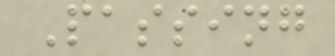Passing
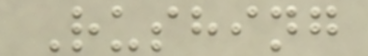Rushing
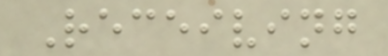Receiving
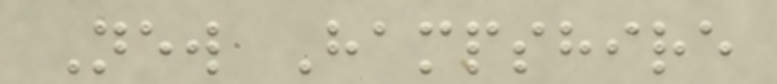New Hampshire
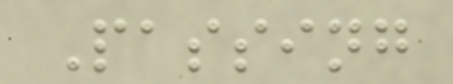Passing
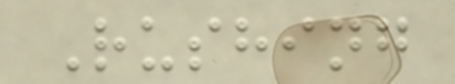Rushing
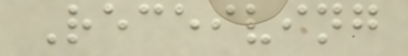Receiving
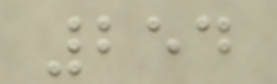254
